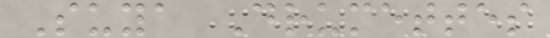Suya Drumettes
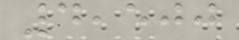4,500
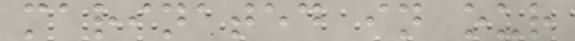marinated in our
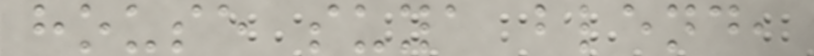house suya blend,
